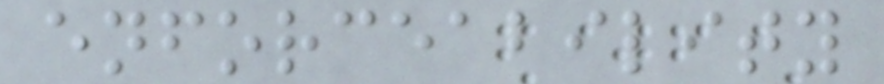enforceability
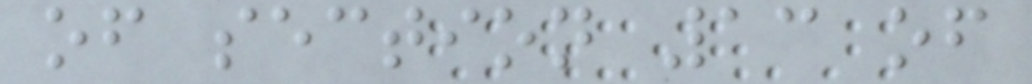of section 13 of
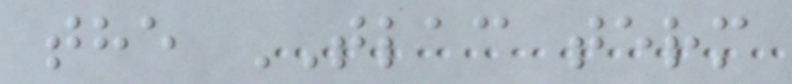the TLAC term
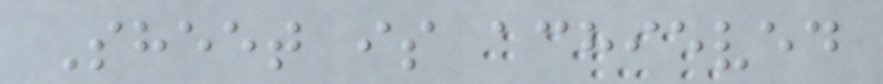Sheet is achieved
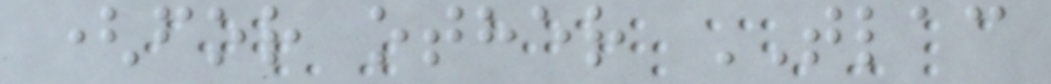(for other TLAC
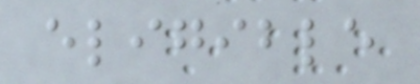eligible
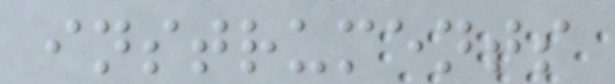instruments
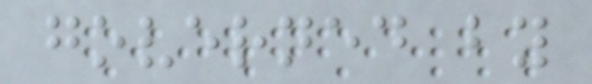governed by
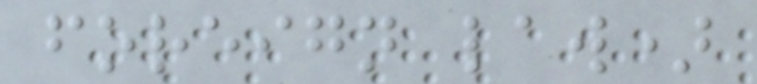foreign law)
